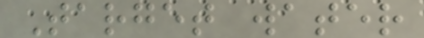Target water
